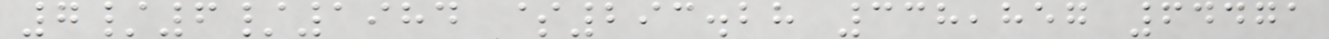7/6/1984 $293.28 338,857 64471
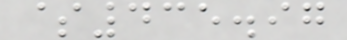$435.97
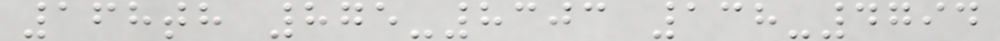168th 875-8303 138-4794
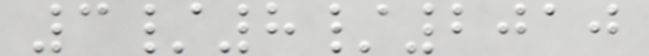3/8/2010
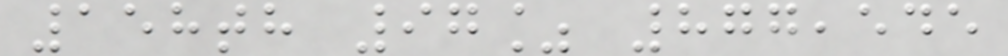158th 97% 877,545
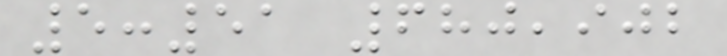5:51 680,902
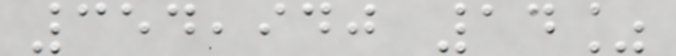354,940 14%
